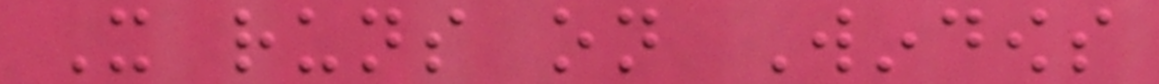It runs on Windows
